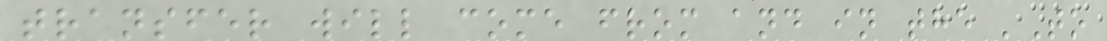transfer will come from and in the 'To
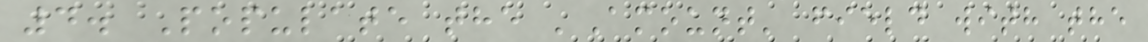4. Populate the 'Amount' field with the
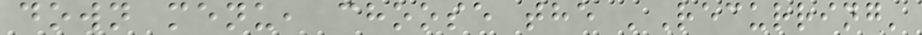down menu, choose the 'Recurring'
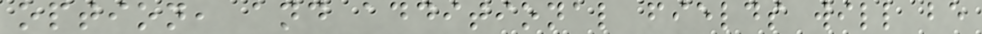option, and additional fields will be
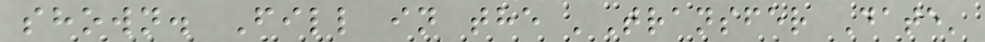shown. Fill in the 'Transfer Date'
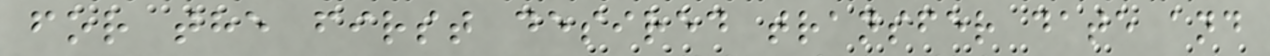for the first desired transfer date and
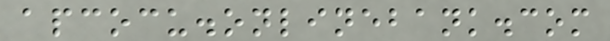apcocu.onlinebank.com
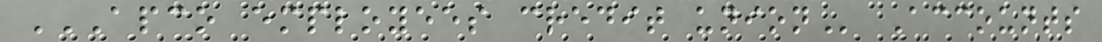APCO EMPLOYEES CREDIT UNION Accounts
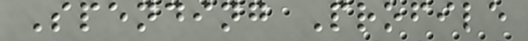Spending Profile
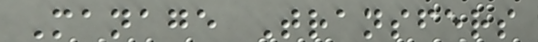Manage Transfers
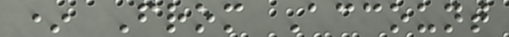* From Account
